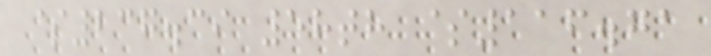$237.39 58th $116.71
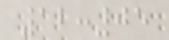12:05
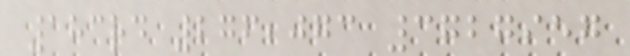183rd 276,073 3727957
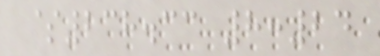$238.33 8:24
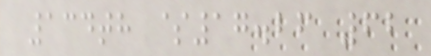134th $17.26 62
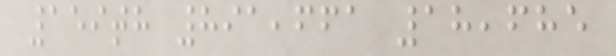159th 891,661 18,685
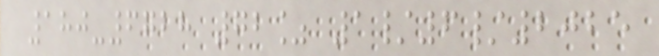180-6728 72% 1/6/2025
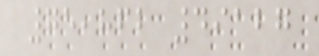75,862 49127
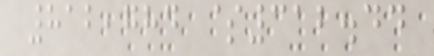812,784 $312.44
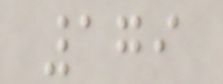179
